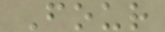Four
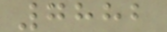7882
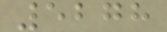5278
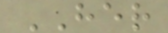HER
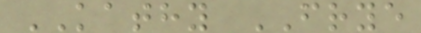KATHY FRYE
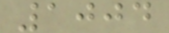1004
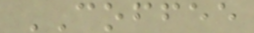COFFEE
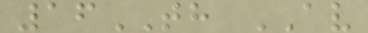16TH AV
